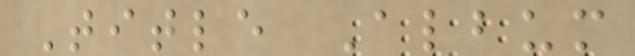Title Album
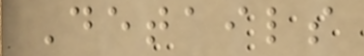Details
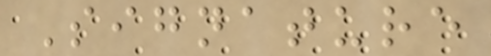Signature
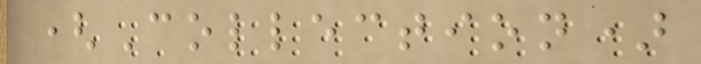(Collection)
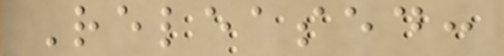Released:
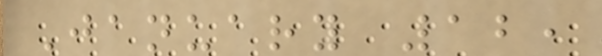January 12,
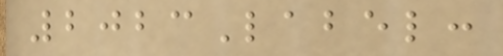2023Label:
